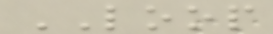LOOP
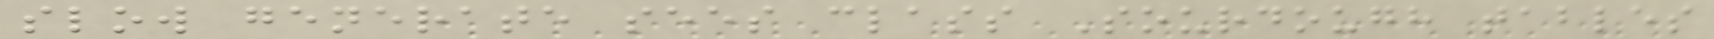slow generate sees class Sourdough tables
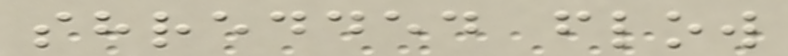shredded flow
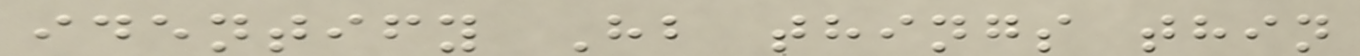identify Hb things thin
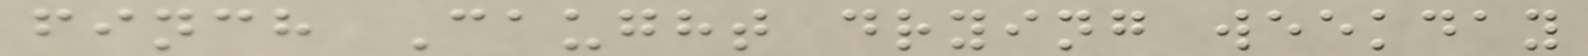finch Caught drying weekday
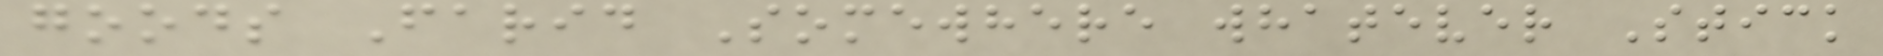goods Farid Somewhere whatever Stick
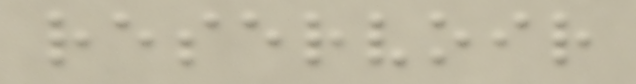reservoir
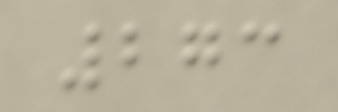273
